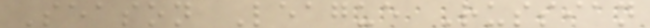Season League Russian
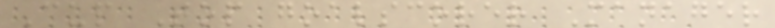Cup Top goalscorer Manager
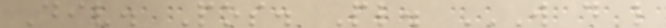Div. Pos. Pl. W D L
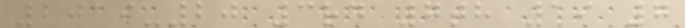2019-20 3rd 7th 19 7
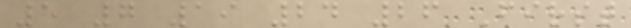5 7 19 24 26 First
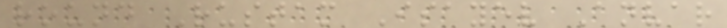round Rustam Isayev Anvar
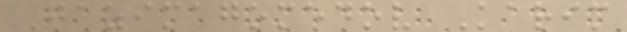Gazimagomedov Karim
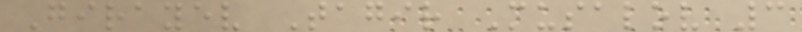Girayev Tagir Musalov 3
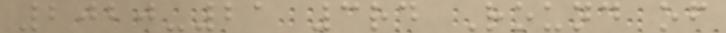2020-21 3rd Round of
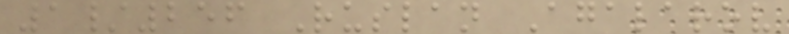1/256 Ruslan Agalarov
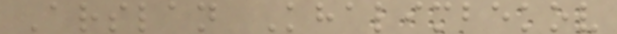Arslan Khalimbekov
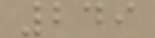249
